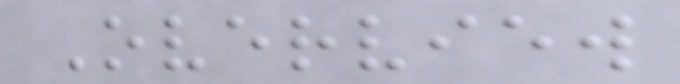Overview
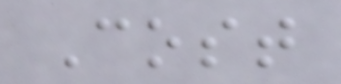Cost
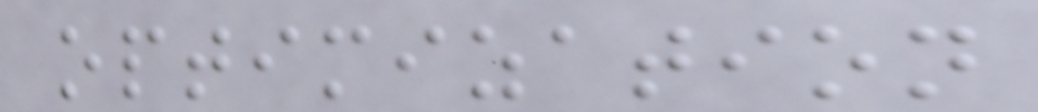optimization
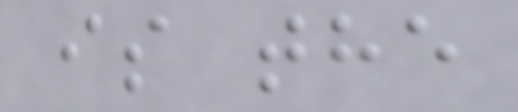is the
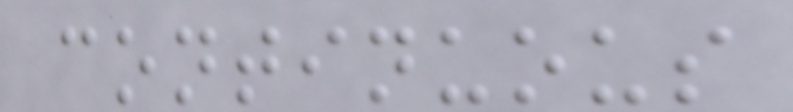continuous
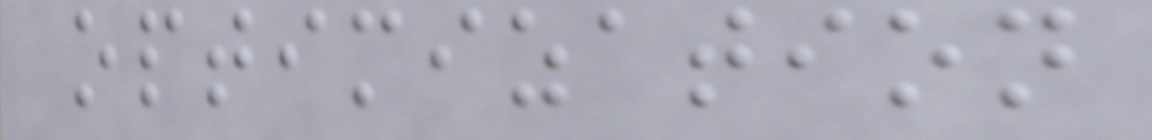optimization
